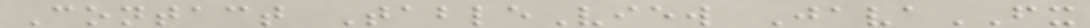Contact TableView JavaFX
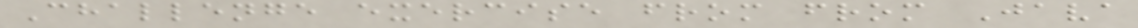Challenge exercise from from Java
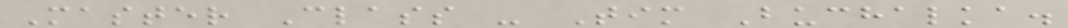Master Class - Tim Buchalka.
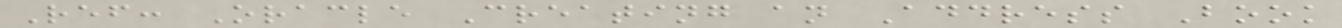Ref: Oracle Creating an Address Book
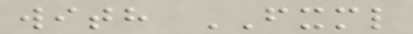with FXML
